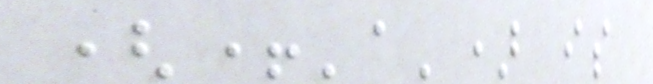(+'a') is
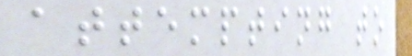attempting to
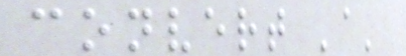convert 'a'
